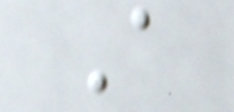A
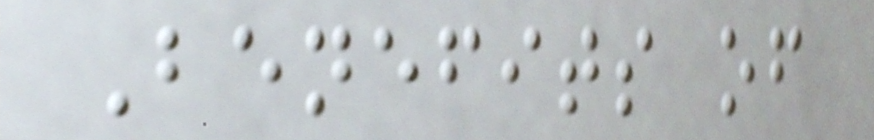Benefits of
